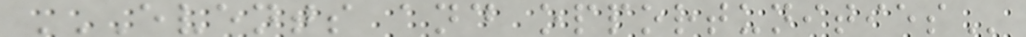EVENTS AND OPPORTUNITIES
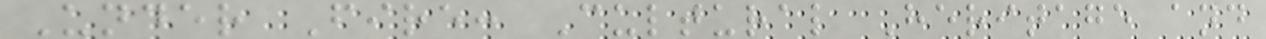Under Fire: Cultural Heritage and
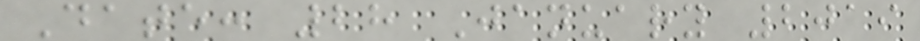Date: 28 January 2019
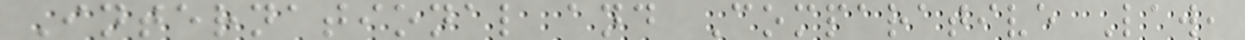International and Comparative Law,
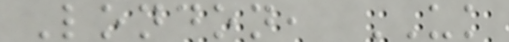London, UK
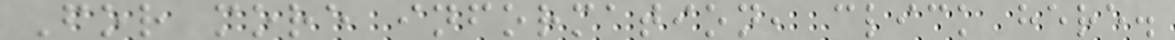For more information, click here.
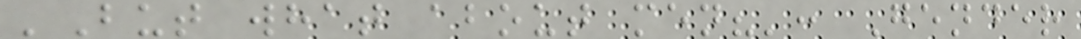'But what about men?': Gender
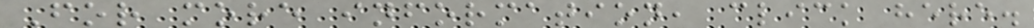For more information, click here.
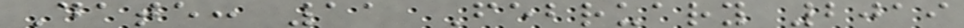Date: 11 February 2019
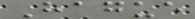Hague
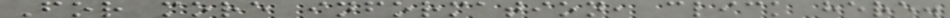For more information, click here.
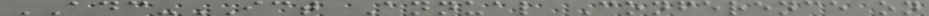ADC-ICT Annual Conference on
